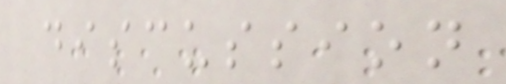discussion
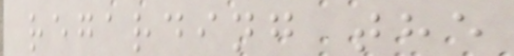regarding the
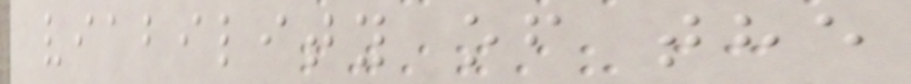viability of the
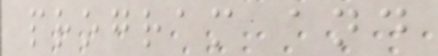program and
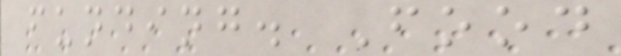funding. Food
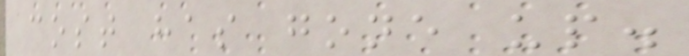cost has gone up.
